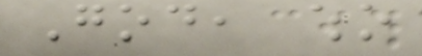God, who
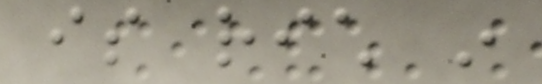is rich in
